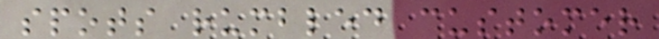spots rumbled customer
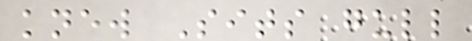knew Sits gull
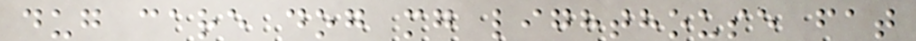dug care dog mg lighthouse fat
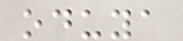oduya
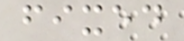fixed
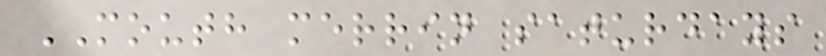MOUTH merrin saturdays
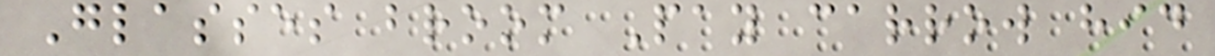Glasses broom Pay carrow hid
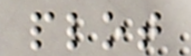plot
